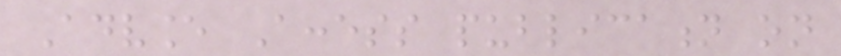Advance Access publication on
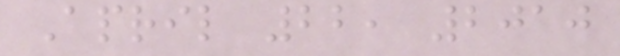April 22, 2010
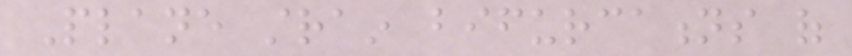Plane strain bifurcations of
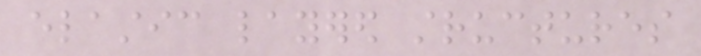elastic layered structures
